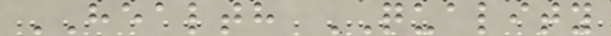HEALTH QUALITY
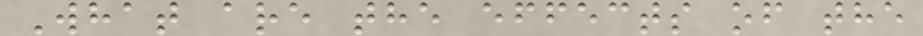What are the effects of the
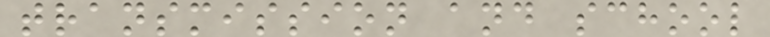transmission and school
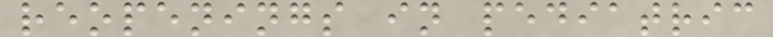reopenings in pediatric
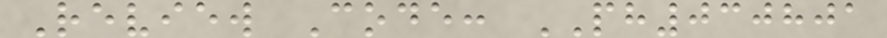Review Code: PH030801
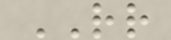RR
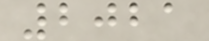2021
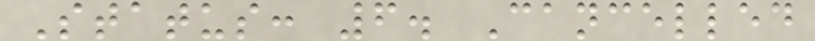Status: 6. Cancelled
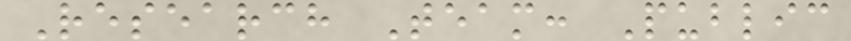Research Team: Public
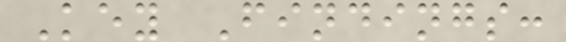Key Findings:
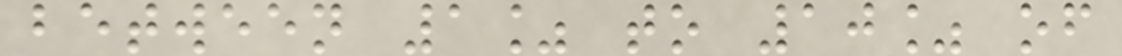between 1% to 10% of
